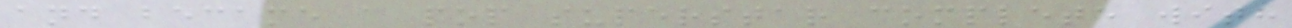and became a pop superstar complete with
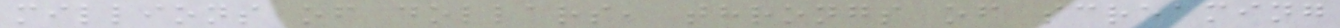millions of dollars, throngs of screaming
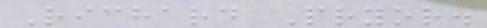Richard Pryor.
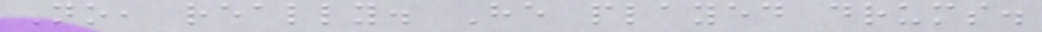No, really. He played drums.
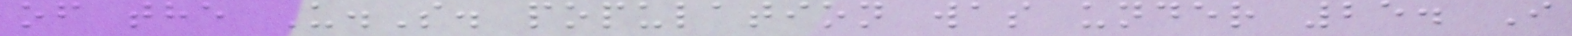of the U.S. population was under 25. I
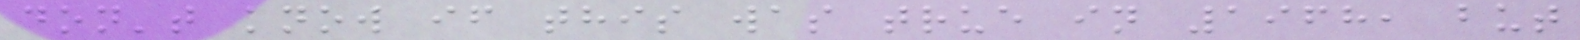don't know if this was true in 1968, but
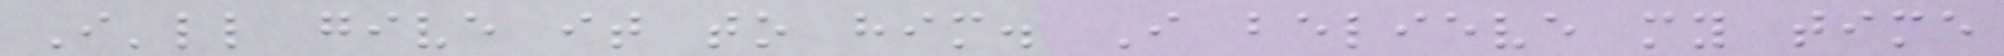I'll give it to him. I believe my time
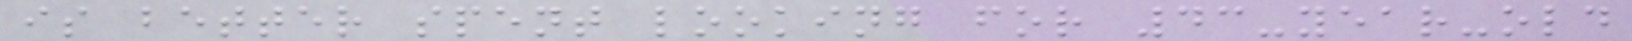is better spent looking for 43-year-old
